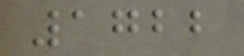1722
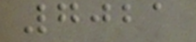7021
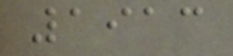1913
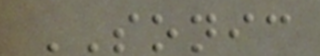SONIC
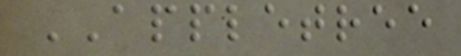APPLETREE
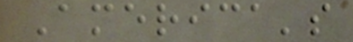America's
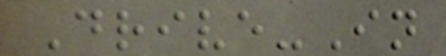Drive-In
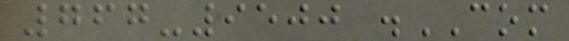767-9500 .COM
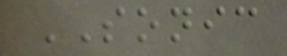SONIC
